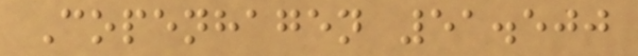Copenhagen 51.500
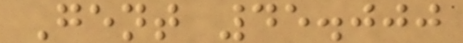Gent 45.000
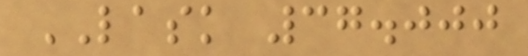LASK 37.000
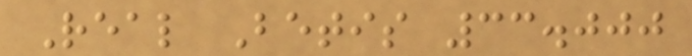Real Betis 33.000
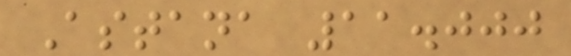Astana 11.000
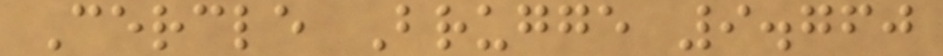Cercle Brugge 9.760
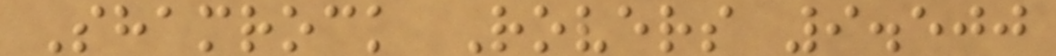Shamrock Rovers 9.500
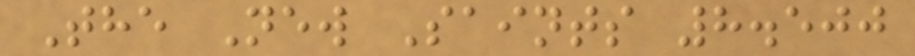The New Saints 8.500
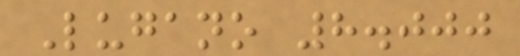Lugano 8.000
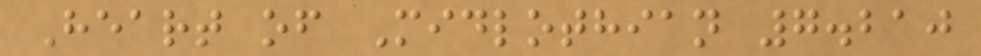Heart of Midlothian 7.210
